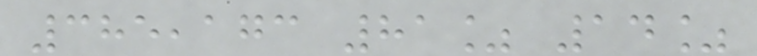385,173 81% 14%
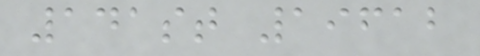141st 19612
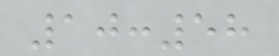10:58
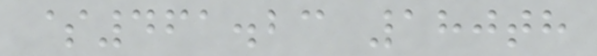$461.23 180th
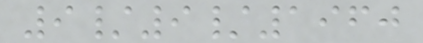9/9/1960
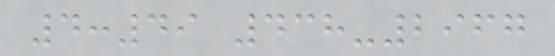4:49 438-2967
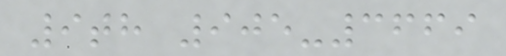9th 905-3669
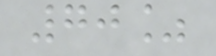70%
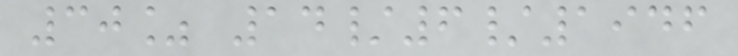30% 14/6/1946
